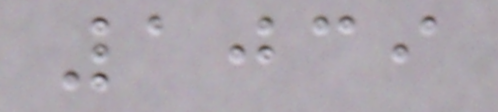1039
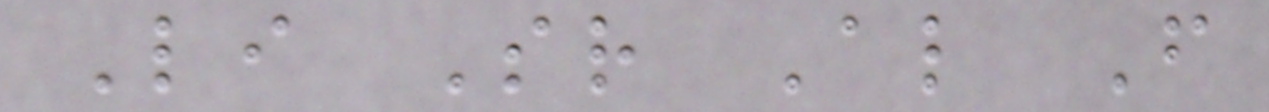Li Sr Al F
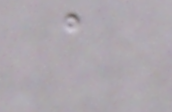a
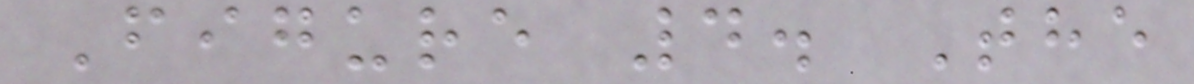Figure 4. The
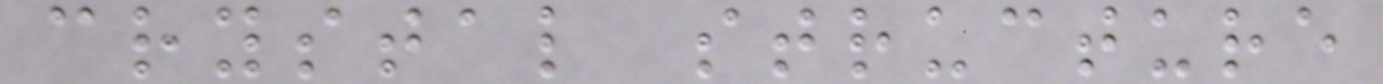crystal structure
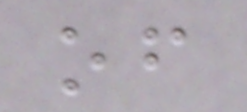of
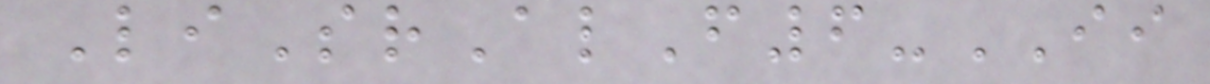LiSrAlF6-II
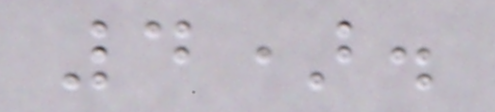4).
